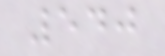540
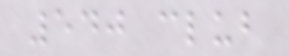540 club
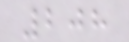208
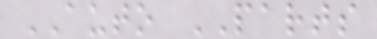AUTO PARTS
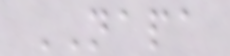NAPA
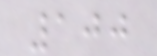100
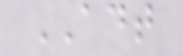ADT
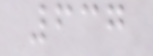637
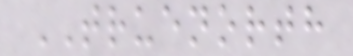TRUENORTH
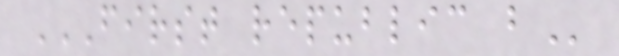FIRST REPUBLIC B
